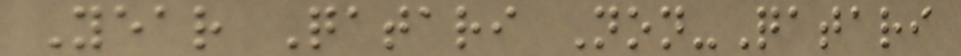Year Qatari Non-Qatari
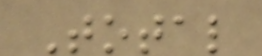Total
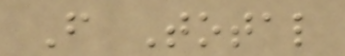F Total
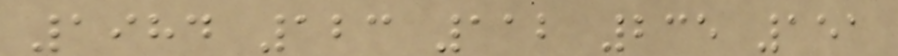1984 123 112 235 151
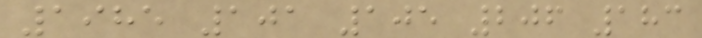1985 101 105 206 183
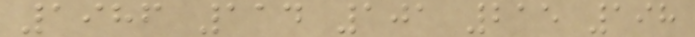1986 114 101 215 198
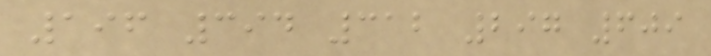196 394 312 297 609
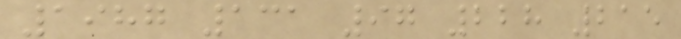1987 131 97 228 215
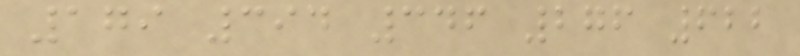179 394 346 276 622
